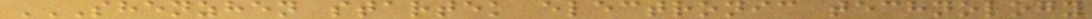SHENZHEN STARTEK ELECTRONIC TECHNOLOGY
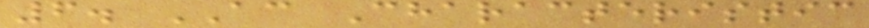6. AC Characteristic
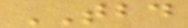TBD
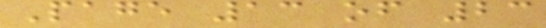Page 13 of 23
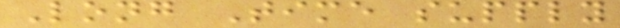Long Time supply
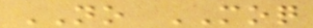NO MOQ
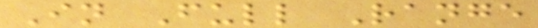In Full Range
